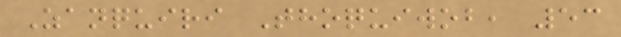Zanquiri Thoquiwob, 53
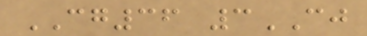CG36 3CJ
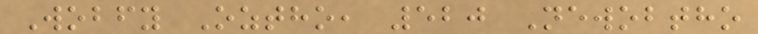Wobfy Oztho, 520 Newobtho
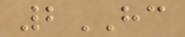2HC
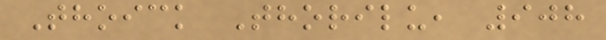Thoick Thorilu, 908
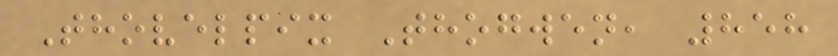Thovelpix Thogwen, 858
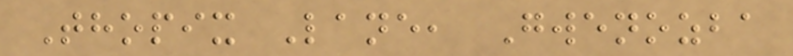Thopix Lane, Gwenozba
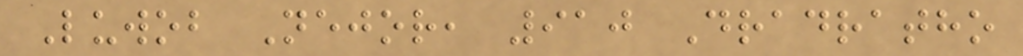Luwob Nejor, 910 Dradratho
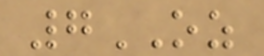7OZ
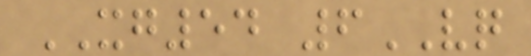XG54 6VQ
